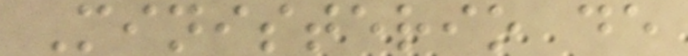Ministerio de
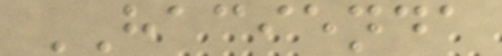HACIENDA
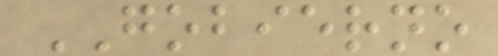GOBIERNO
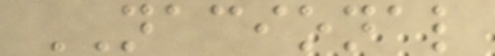NACIONAL
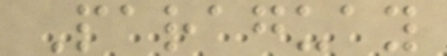Paraguay
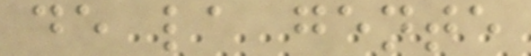de la gente
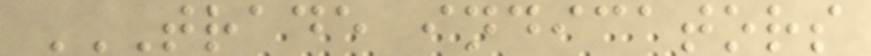TRADE INDICATORS
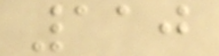110
